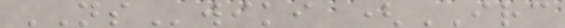NSwiki (IRC
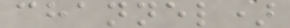channel)
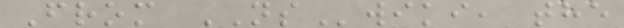From NSwiki, the
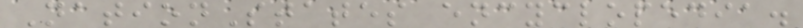NationStates encyclopedia.
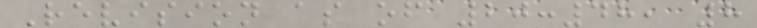Revision as of 20:48, 8
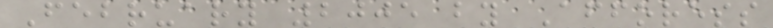February 2005 by Afforess
